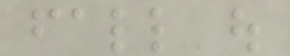fall out
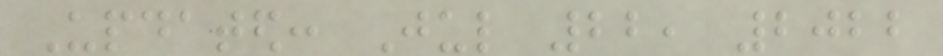Updated: Jul 22, 2022
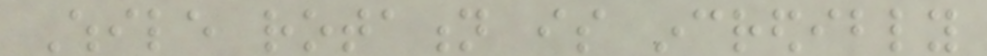While rotation is incredibly
